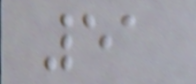51
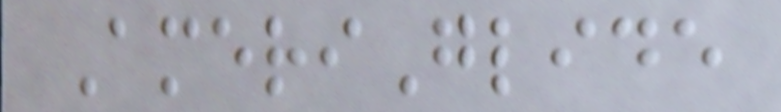AmeriGlide
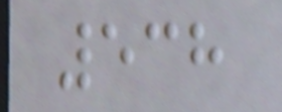538
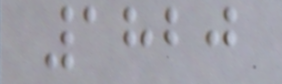1820
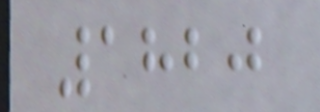1820
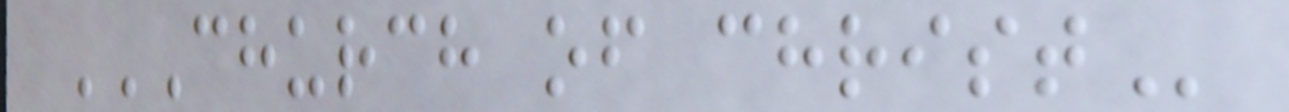CHURCH OF CHRIST
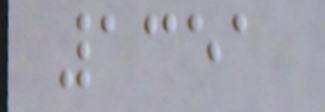1351
